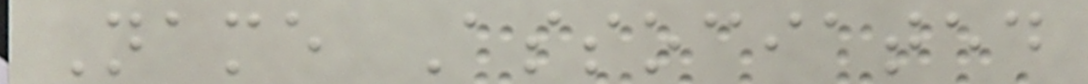Name Associated
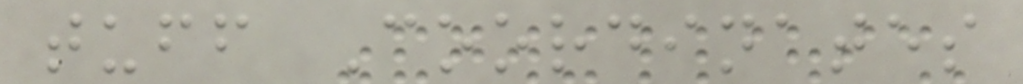tuff Coordinates
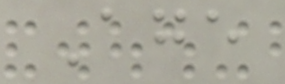Age
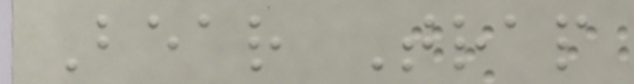Bear Trap
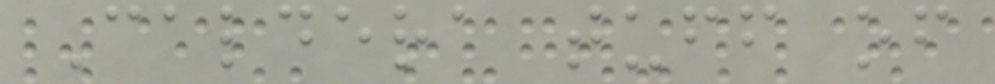Caldera tuff of
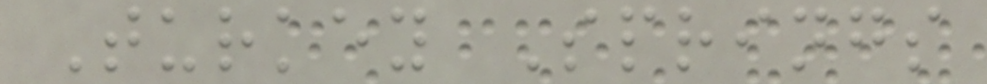Turkey Springs
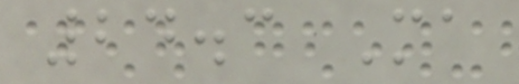24.3 Ma
